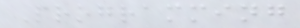Programming
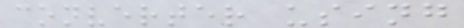converter using
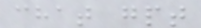chat gpt
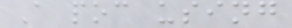A poc using
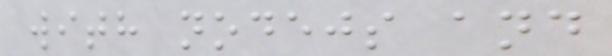with nodejs and
